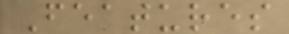Features
